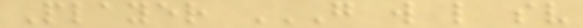Player G W L SV
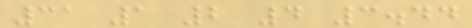31 1 2 4 3.44
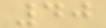40
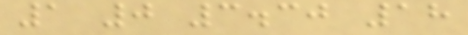1 0 3.30 18
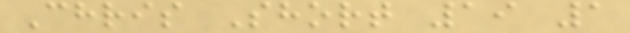Chris Short 19 1
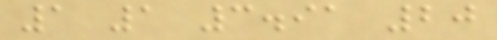1 1 3.91 20
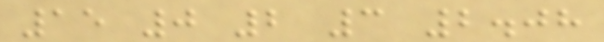15 0 2 3 2.08
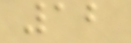12
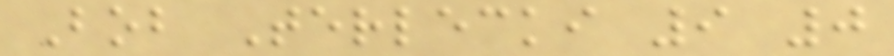Bob Terlecki 9 0
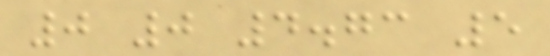0 0 4.73 5
